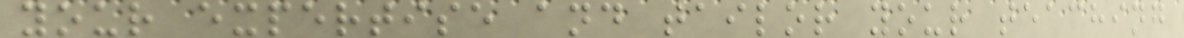your expertise and tailor your teaching
